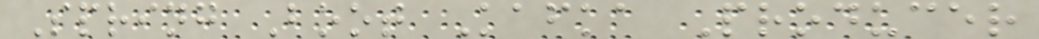Spring Boot Kafka Producer
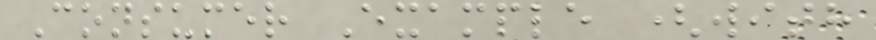Consumer Example (with
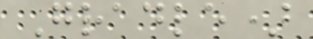Gradle)
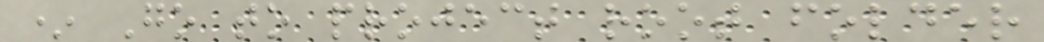* Go to project root folder
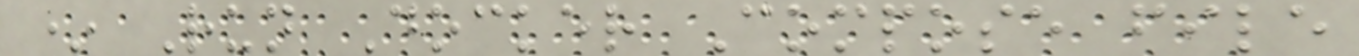* Run Docker Compose file
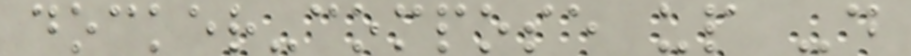docker-compose up -d
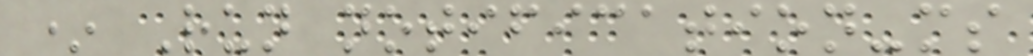* Run notification-ms
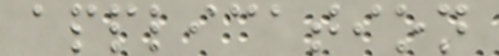application
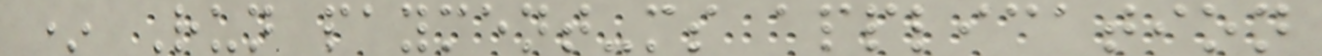* Run payment-ms application
